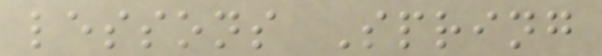lessons Spring
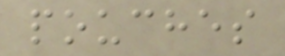pouches
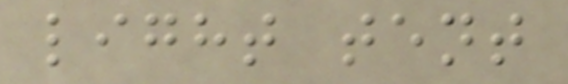light tent
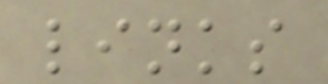links
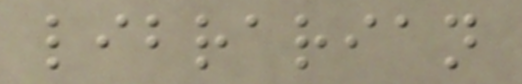librarian
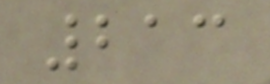213
